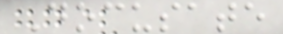Docusate
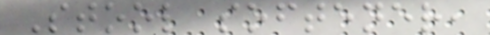Stool softener,
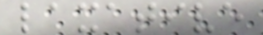laxative
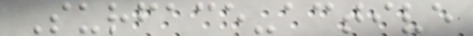Surface-active
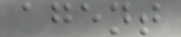agent
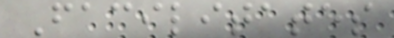Facilitates
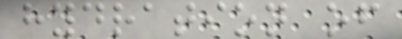hydration of
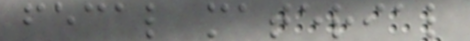fecal material
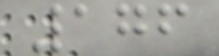176
